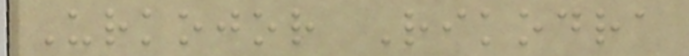Urkojor Rikodra
